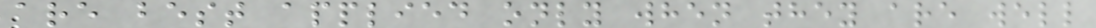are best applied only when they are well
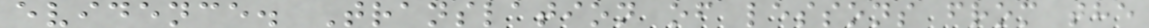evidence. Translation of lessons from the
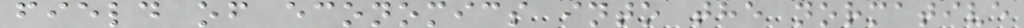field of economics into the normative
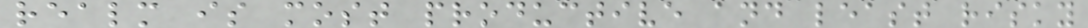realm is most productive and least risky
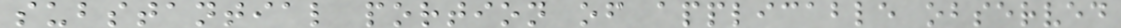substantial portion of applicable observed
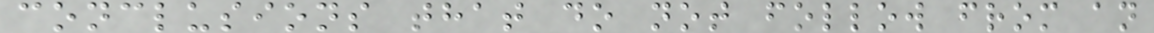conclusions that do not follow from an
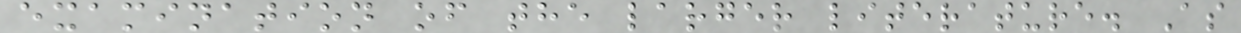examination of the larger literature. As
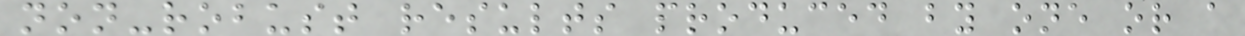non-robust results produced by one or a
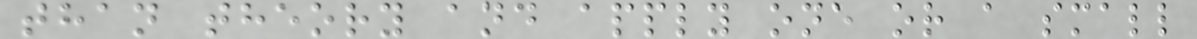than theory and apply one or a small
